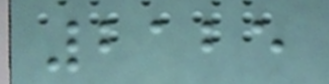2125
